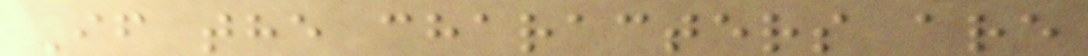If the characters are
